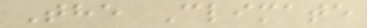The Climate
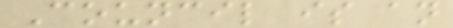Council is an
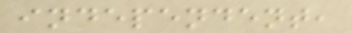independent,
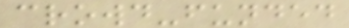crowd-funded
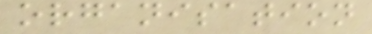organisation
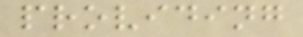providing
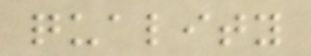quality
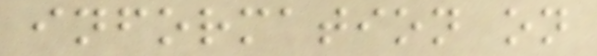information on
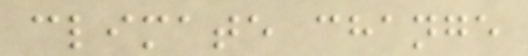climate change
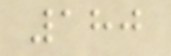180
